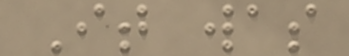It was
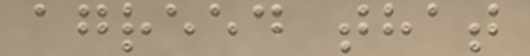agreed that
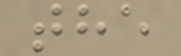the
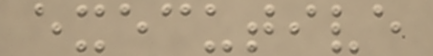executive
